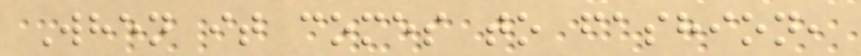When it comes to fashion,
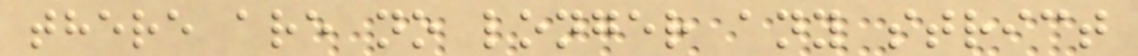there are no longer any strict
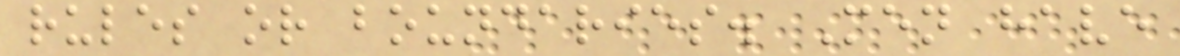rules or boundaries. Men have
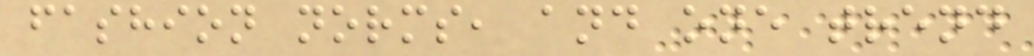fashion norms, and one trend
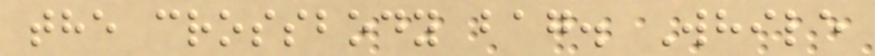the crossbody bag. While
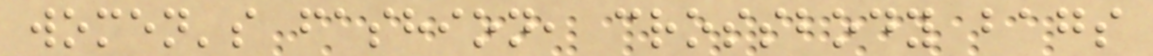women's fashion, crossbody bags
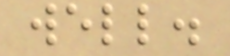well.
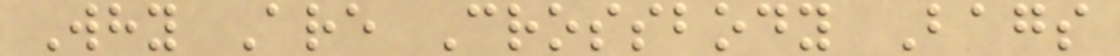Why Are Crossbody Bags
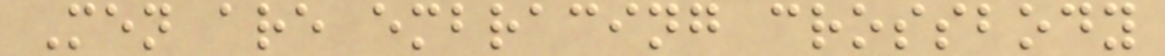Men are embracing crossbody
